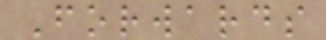Forwards
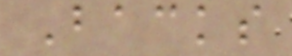Backs
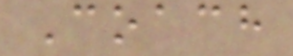Coach
